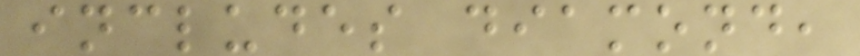includes diamond,
